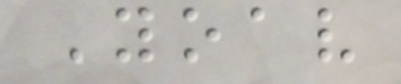Yoav
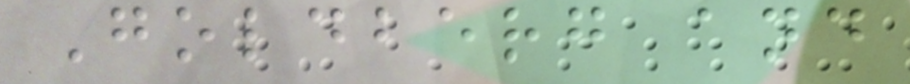Goldberg and
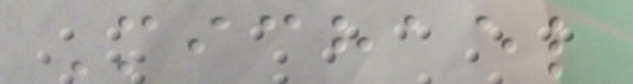Michael
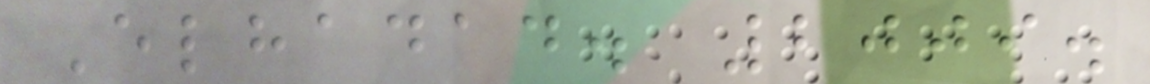Elhadad. 2009.
